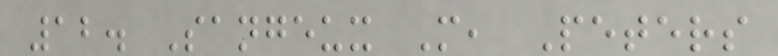12. Sangeux M, Peters
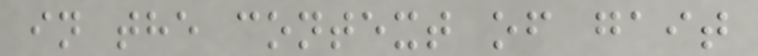in the context of gait
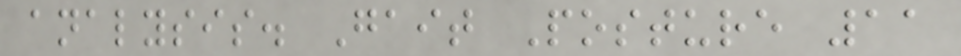analysis. Gait Posture 11
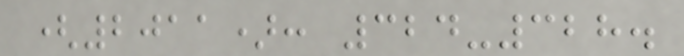(2011): 324-328.
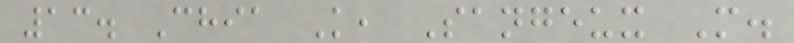13. Chia K, Sangeux M.
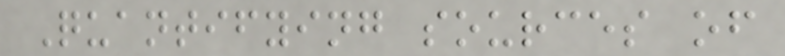Quantifying sources of
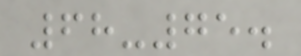68-75.
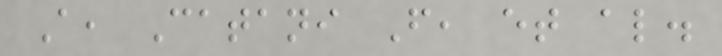A, Catani F, et al.
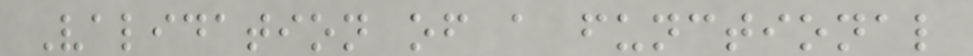Validation of a functional
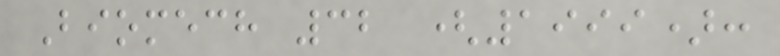Biomech 32 (1999):
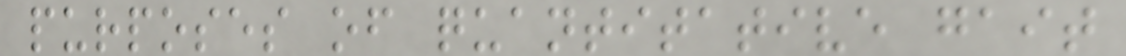purposes of quantitative gait
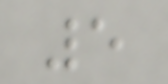5
